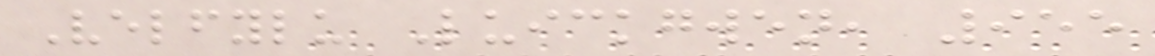Velfylu Luickgwen, 955
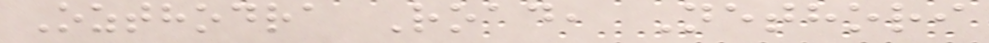Ozthodra Road, Nethori
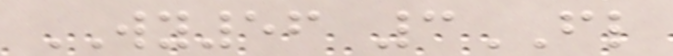WY56 3FL
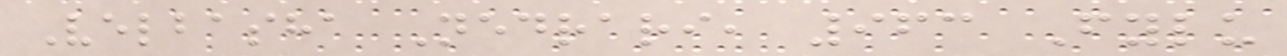Velbasha Nedrari, 963 Fylu
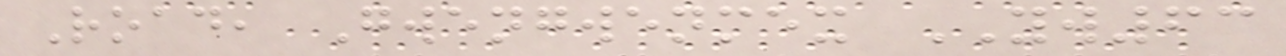Road, Gwengwenmex YW63
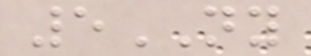5NY
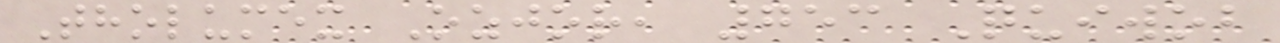Tholumex Ozjor, 753 Quiwob
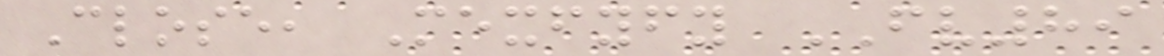Close, Mexfyfy FV89
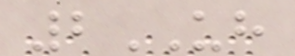2UH
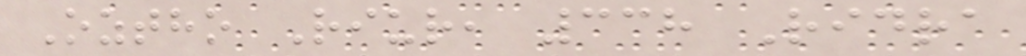Oztho Riur, 338 Ridra
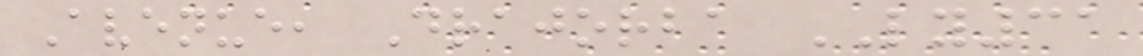Avenue, Drajorba LY31
